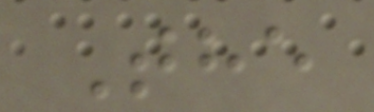The
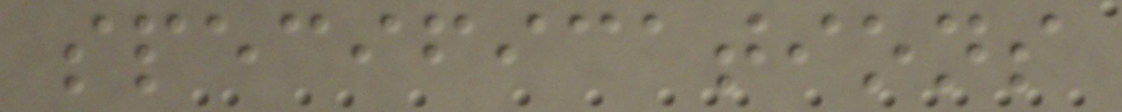specifications
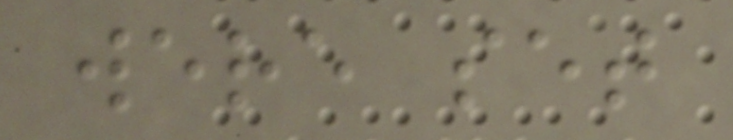were set
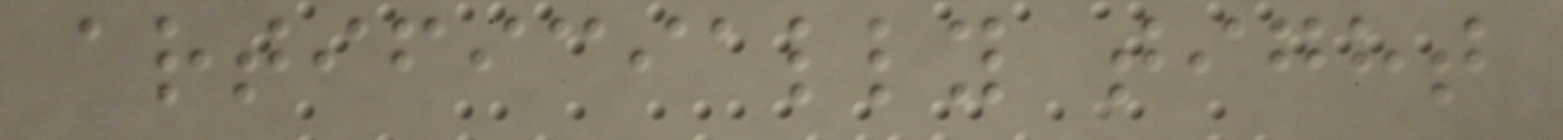artificially tight
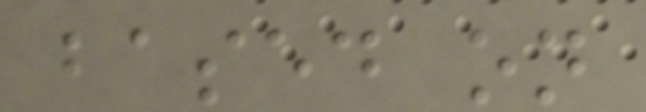based on
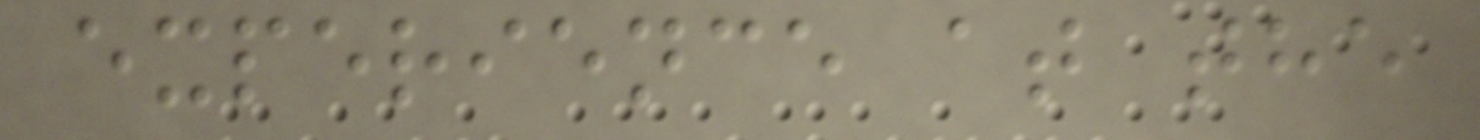experience at the
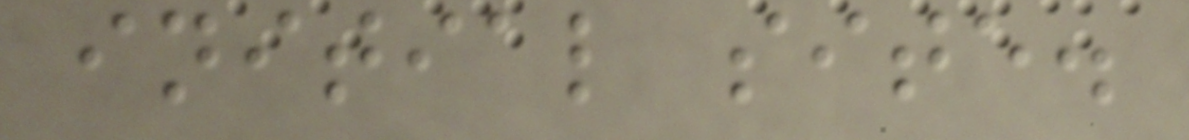initial site.
